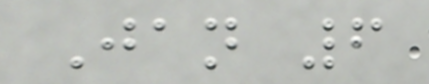Jan 6
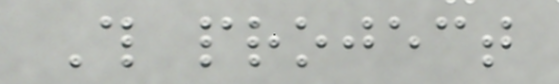This project
